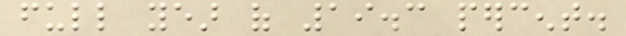full year of 19.3 percent.
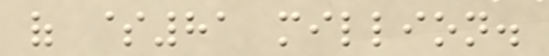of $81 million.
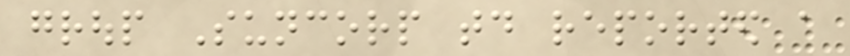group Suncorp today reported a
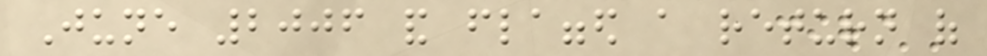June 2006 and flagged a return of
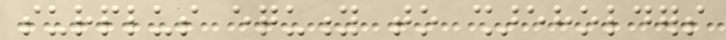surplus equity to shareholders
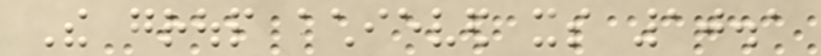The group achieved its 10.1
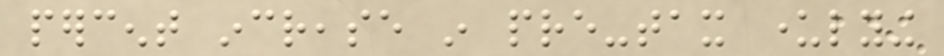percent increase in pre-tax underlying
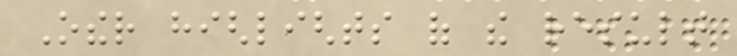Other highlights of the result
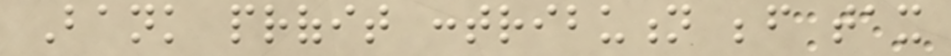Bank profit contribution before tax
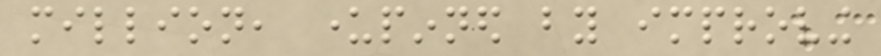million, underpinned by improving
